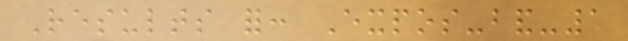Results for: Expos-band-1
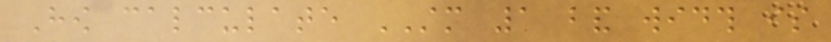How calculate STM 1 band width is
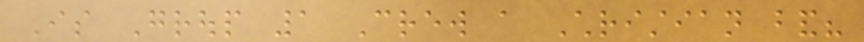Is Group 1 Crew a Christian band?
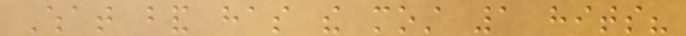What band has the most 1 hits?
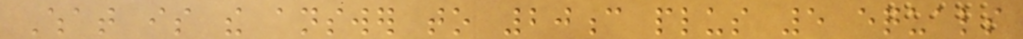What is the answer to 20c plus 5 equals
